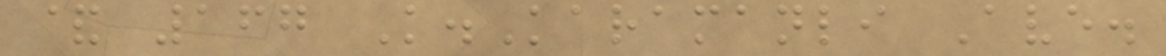& 167 K.Karamanli Ave.
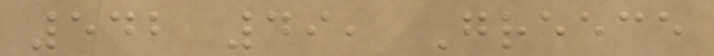542 49, Greece
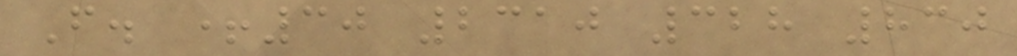F. +30 2310 328 830
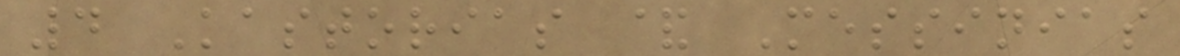4 Kastorias & Messinias
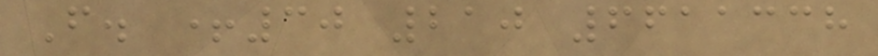F. +30 210 6611338
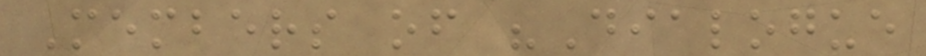Members of "Dialogue
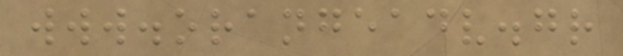www.orangeadv.gr
